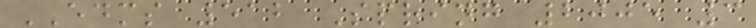EDMS 512 Spring 2005 3
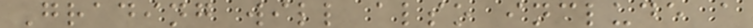Grading will also include a
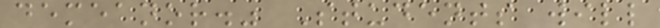demeanor." Students will
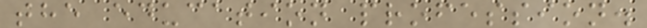the education profession.
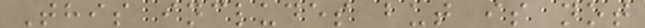This includes but is not
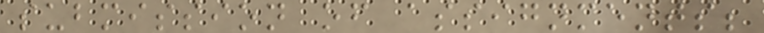submission of assignments;
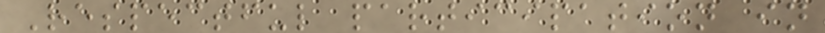Respectful participation in
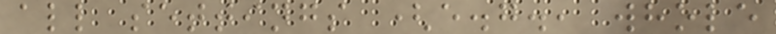all settings (e.g., whole
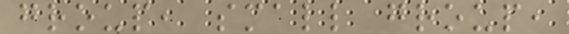group, small group,
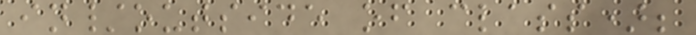in/outside of class);
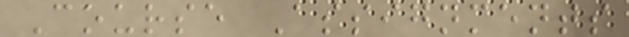Course Assignments
